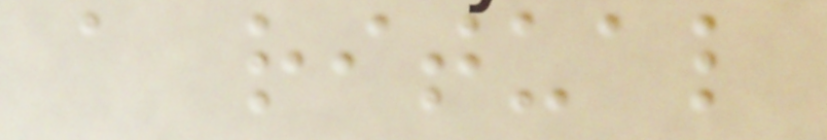a ritual
